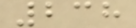238
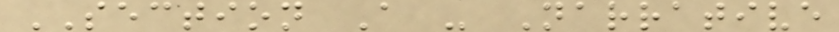SECTION A - Narrative
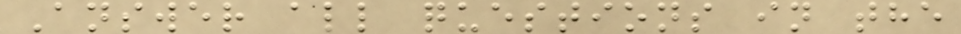Answer all questions in the
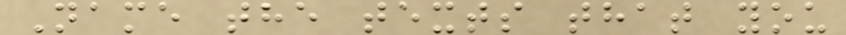Name the texts that you
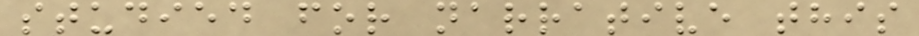studied for narrative this
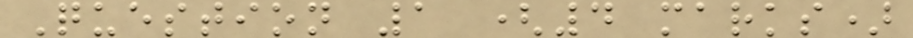Question 1 (4 marks)
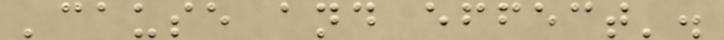'cause and effect'.
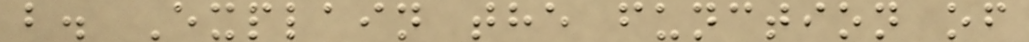b. Explain the function of
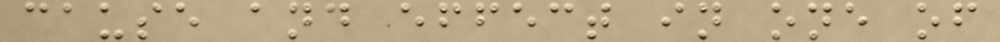cause and effect in one of
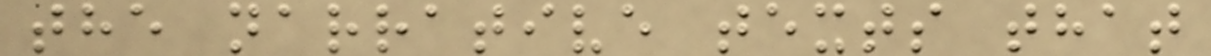the narrative texts that
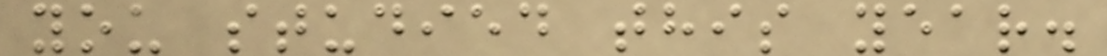you studied this year.
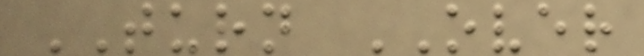TURN OVER
